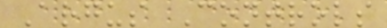Argus Controls
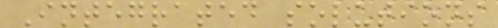Integrated solutions
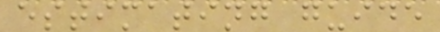estimating guide
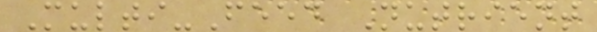Multi-Feed Nutrient
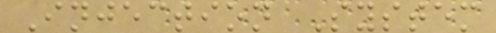Injection System
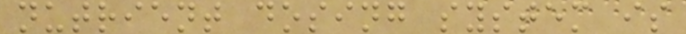nutrient dosing system is
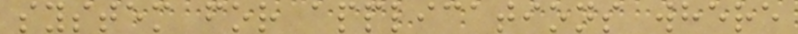system for applications where
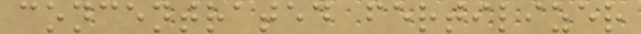concentrated fertilizer
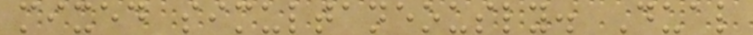mixed simultaneously. Dual
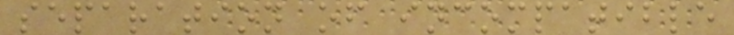separation of incompatible
